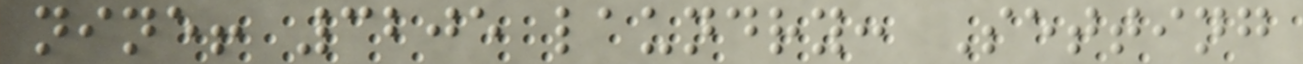nine! 3205 laundry: Setting
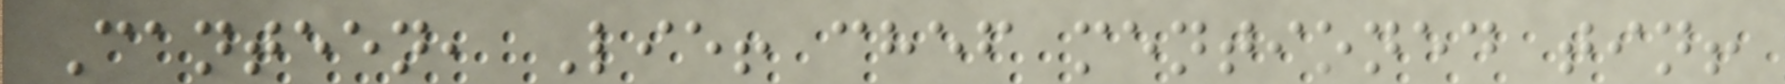Canteen, Lie! chef mentioned tin!
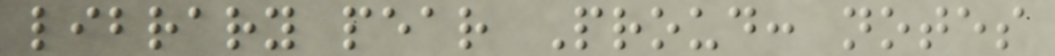library pear Proud: notes
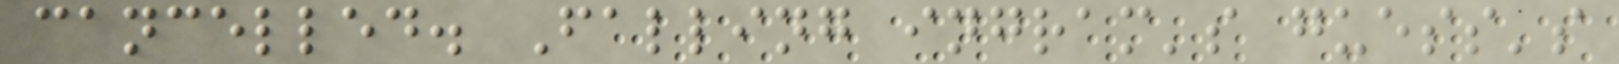cancelled. Falling ingram's guess's
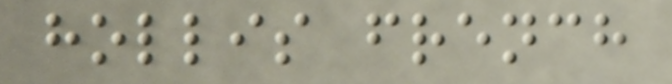hollis french
